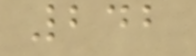242
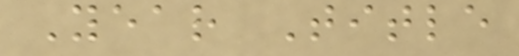Year Title
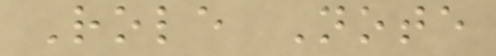Role Note
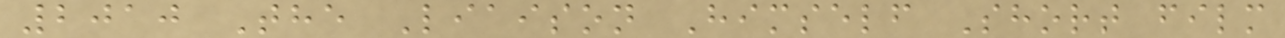2010 The Liaison Himself Short film
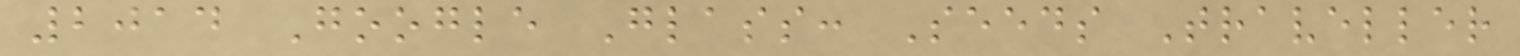2014 Google Glass: Seeds Traveller
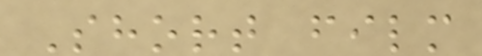Short film
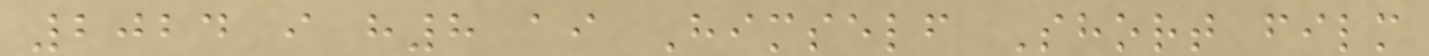2024 i h8 ai Himself Short film
